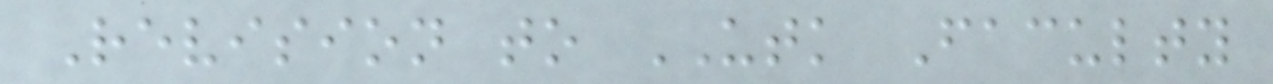Revision to UTK Faculty
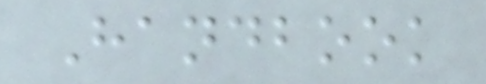Handbook
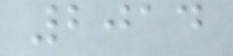2014
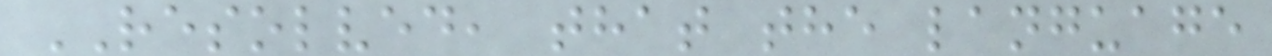RESOLVED, that the language
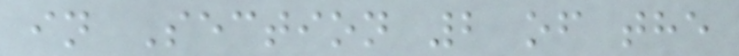in Section 2 of the
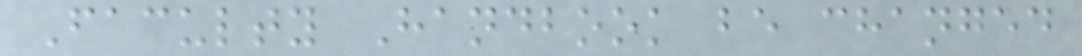Faculty Handbook be changed
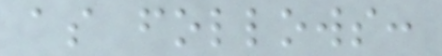as follows:
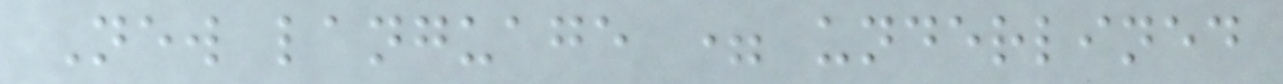New language = underlined
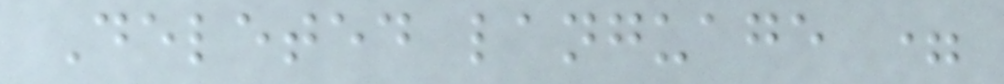Deleted language =
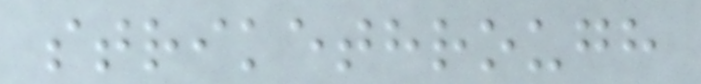strikethrough
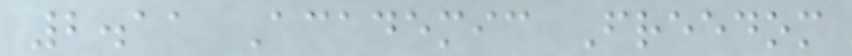2.11 Academic Freedom
